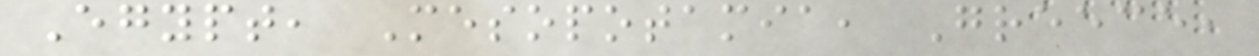Egypt, Mesopotamia, Greece,
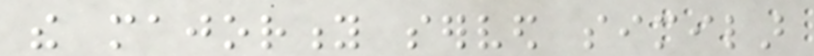the majority served similar
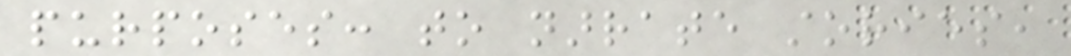purposes: to narrate stories,
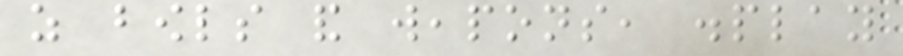as bowls and weapons, display
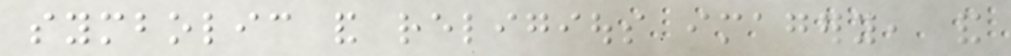symbolic and religious imagery, and
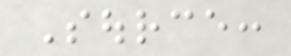Source:
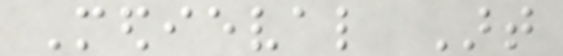Medieval Art
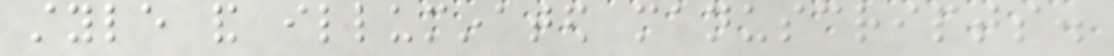style and illuminated manuscripts.
